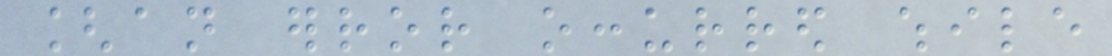[an error occurred while
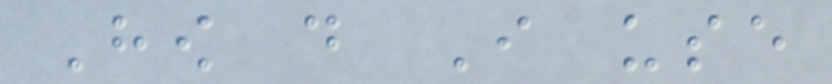How do I use
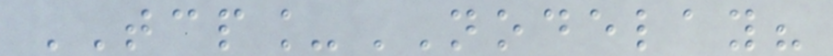TCP_NODELAY?
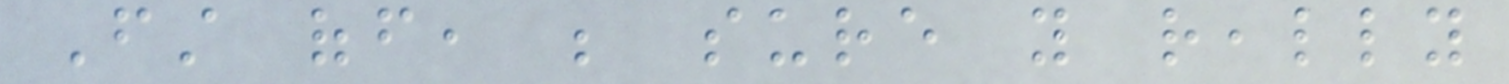First off, be sure you really
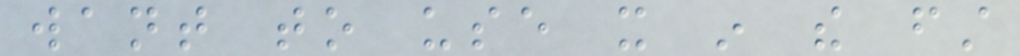want to use it in the first
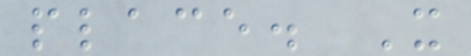place. It
